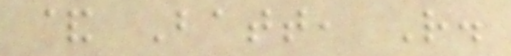& Batt, R.
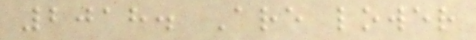2018. Are lower
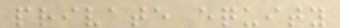private equity
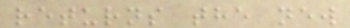returns the new
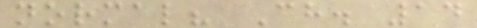normal? Ch. 14
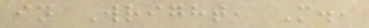in Wright, M.,
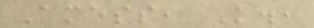Amess, K.,
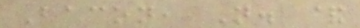Bacon, N. &
